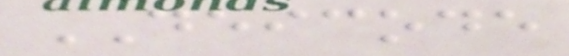DEICODE
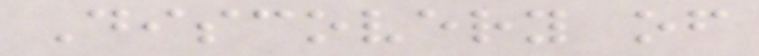Discovery of
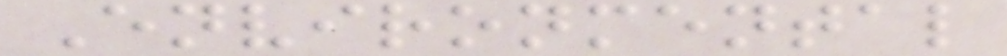Environmental
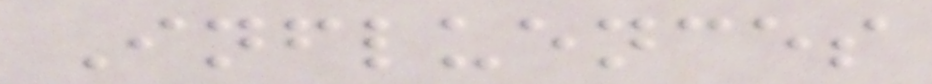Influences
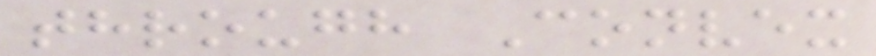through Convex
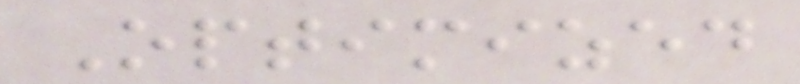Optimized
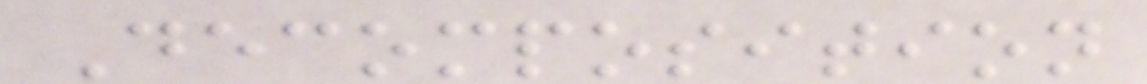Decomposition
